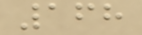168
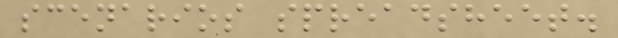scenarios spreadsheet.
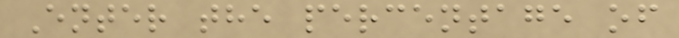Enter the percentage of
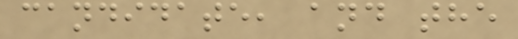candidate, and the
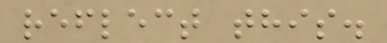reflect this.
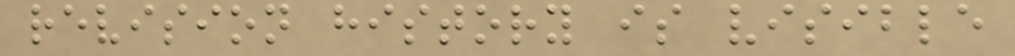revision history is visible
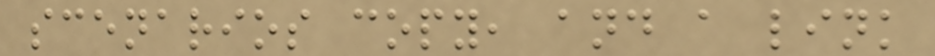scenarios copy, and a link
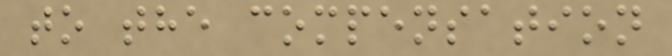to the compensation
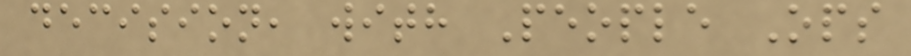decision, with People Ops
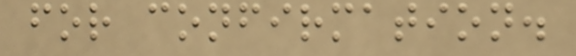for confirmation.
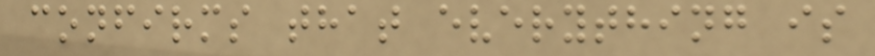confirms that everything is
